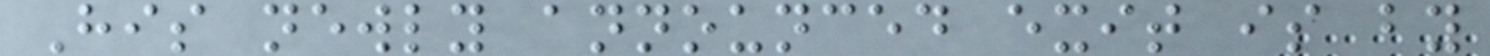His newly announced exit is by
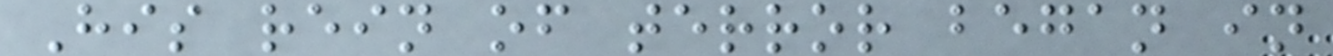His rein of terror began in
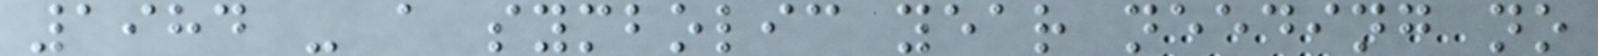1984 - a symbolic year needing no
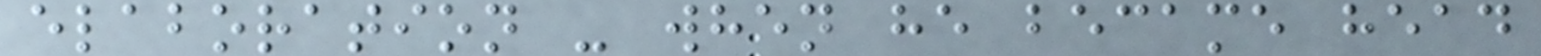elaboration - when he became head
